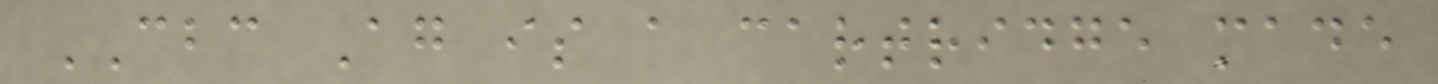CBC Ag is a cartridge made
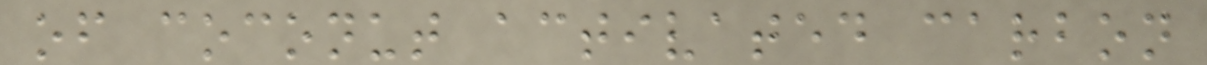of coconut activated carbon
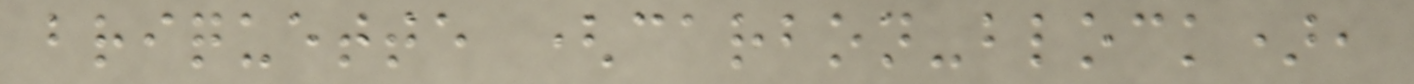briquette (carbon-block),
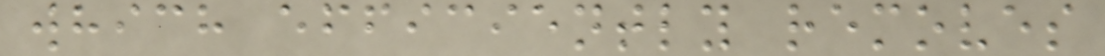which efficiently removes
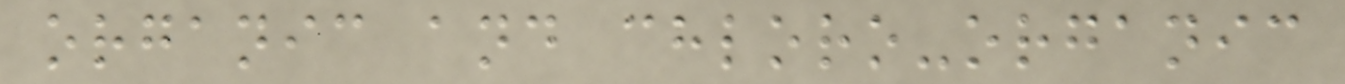organic and chloro-organic
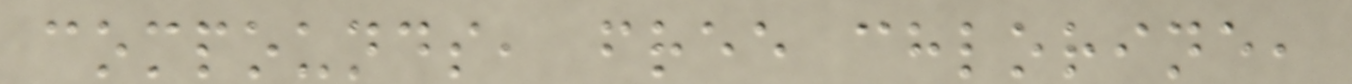compounds, free chlorine,
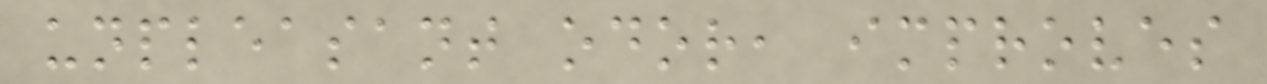unpleasant odor, improves
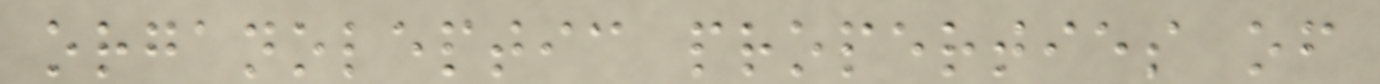organoleptic properties of
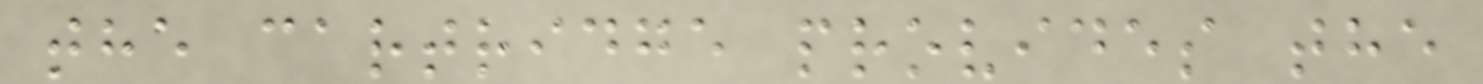the cartridge provides the
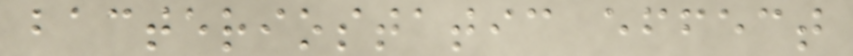bacteriostatic effect
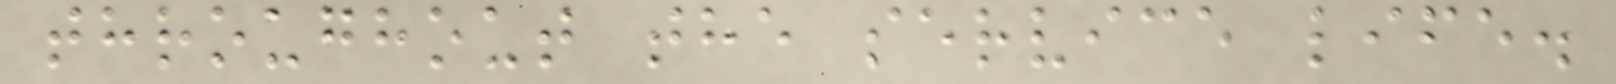throughout the service life.
